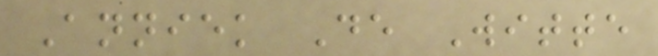Anniek De Witte
